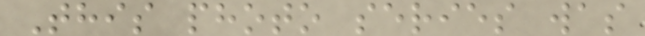This photo series was
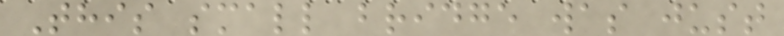This small bridge was just
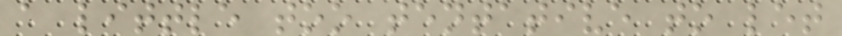a little too tentative to let
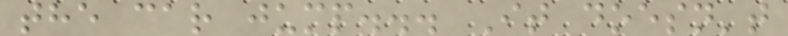the car jump... It doesn't
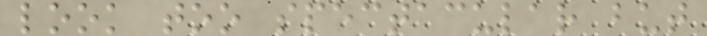look too spectacular but
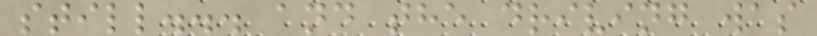still... and the driving was
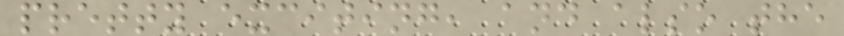pretty exciting, and also the
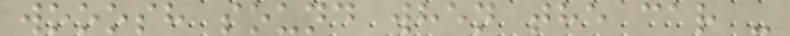wooosh sound when the car -
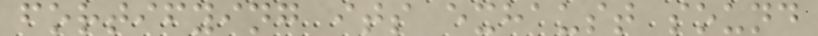fortifying its exhaust sound
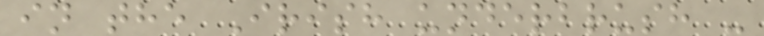in the Irish underbrush -
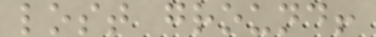lost ground!
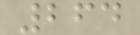264
